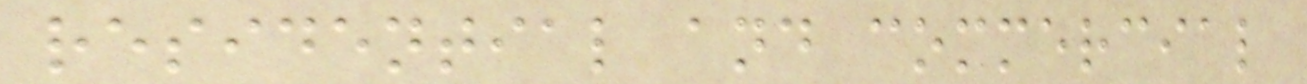residential and commercial
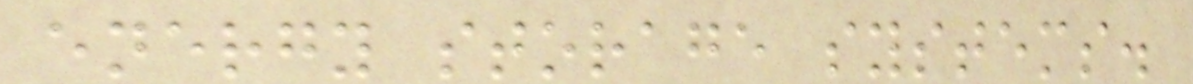energy storage systems.
